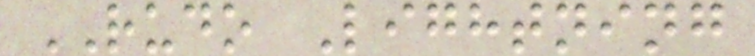RUDO Lightning
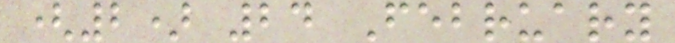(2) 24 February
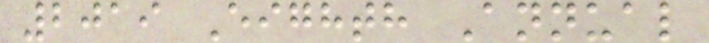2019 Eighth Annual
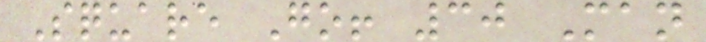Square Go! 30 Man
